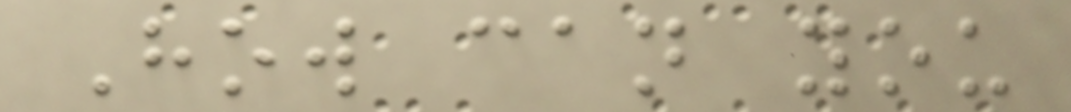How can you
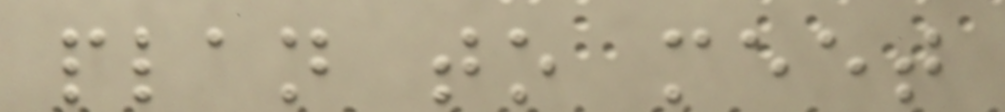plan to meet
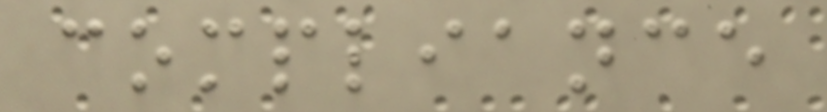compliance
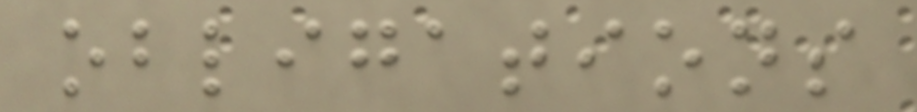obligations
